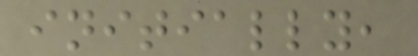initially,
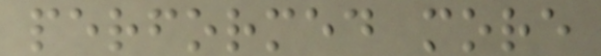performed more
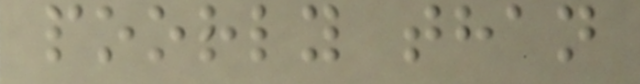poorly than
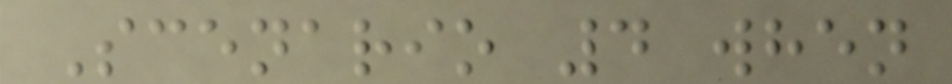Scenario 4 when
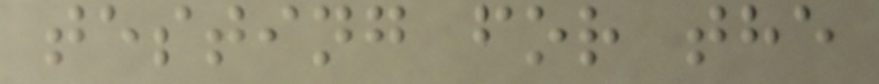testing for the
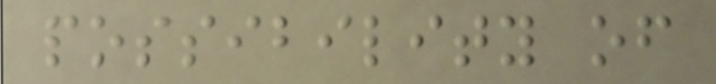possibility of
